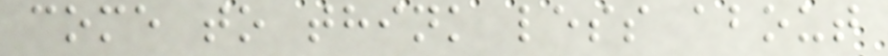come to think less about
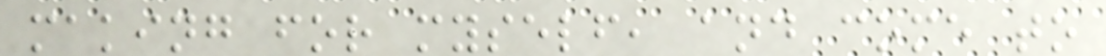making for myself, and come to
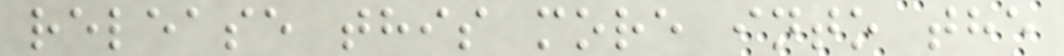release this more into the
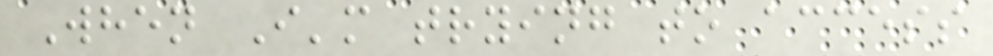When I'm trying to access
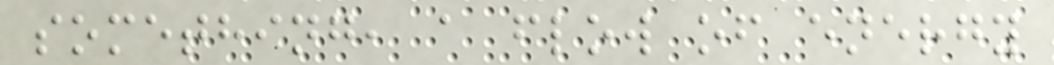something, a flow of energy
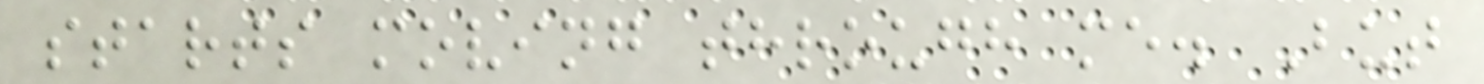starts moving through me. But
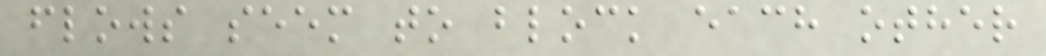flows seem to block each other
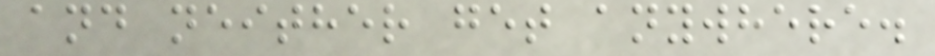and neither get anywhere.
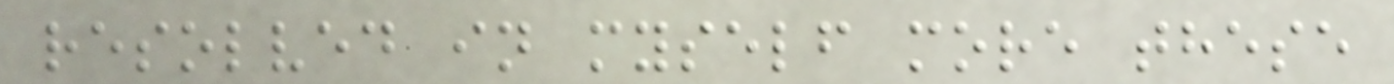resolved in myself more these
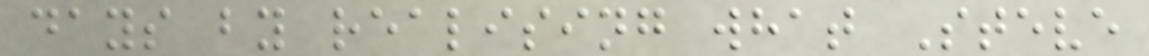days by realising what Steve
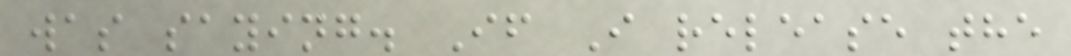was saying. If I release the
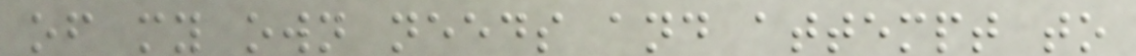of my own needs and attempt to
